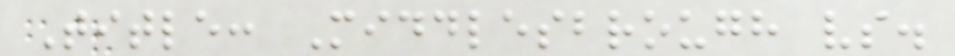Title: Middlesbrough vs.
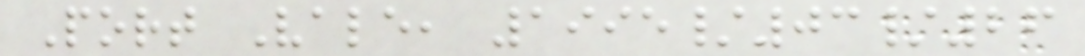Port Vale, 1995/03/26
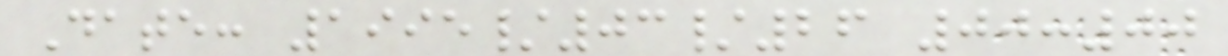Date: 1995/03/26 00:00
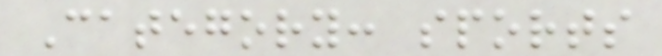Category: sports
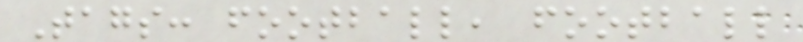Tags: football, football
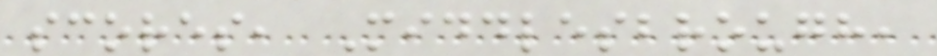scores, Middlesbrough,
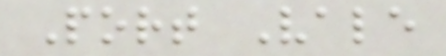Port Vale
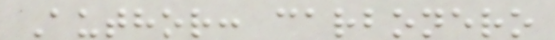Author: carbonero
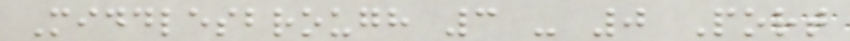Middlesbrough 3 - 0 Port
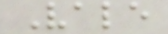Vale
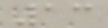13
